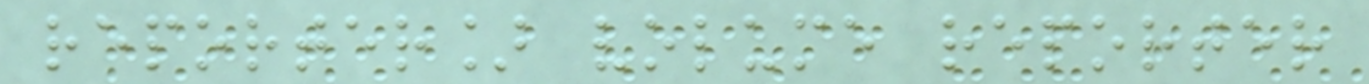reporter] volume reporter
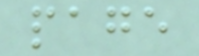page
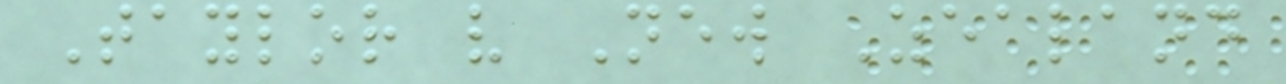Taylor v New Zealand
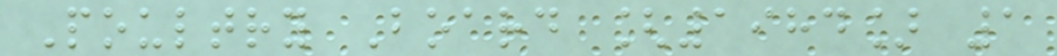Poultry Board [1984] 1
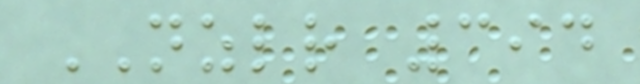NZLR 394
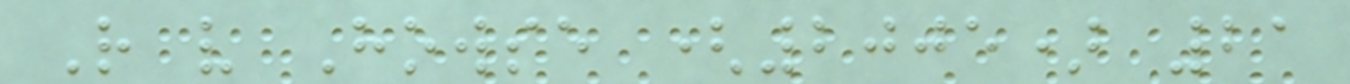R v Howse (2005) 21
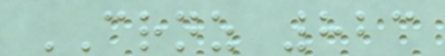CRNZ 823
